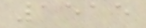1515
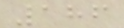186
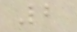2
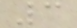3
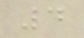4
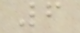6
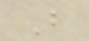B
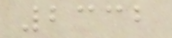2332
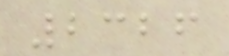2326
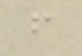f
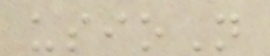usioN
